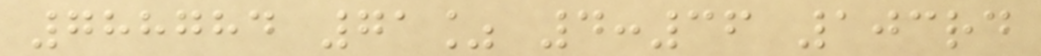788784 71% 4:36 103rd
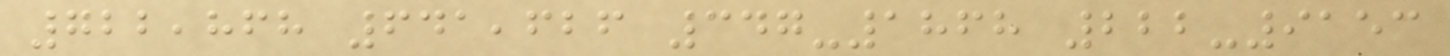722,868 641,626 347-1868 222-9153
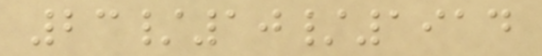23/10/1914
